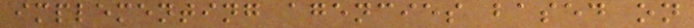implementing agencies based on
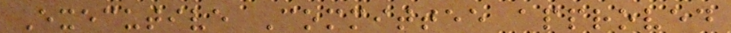Executive Committee approved
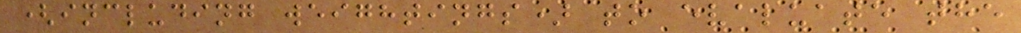(including weightings) to evaluate the
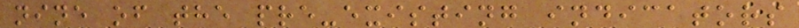nine of the pre-existing indicators
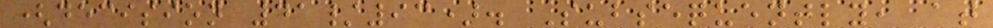(decision 41/93). Subsequently, at
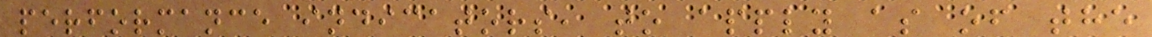performance indicators, to apply as of the
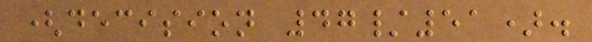(decision 47/51).
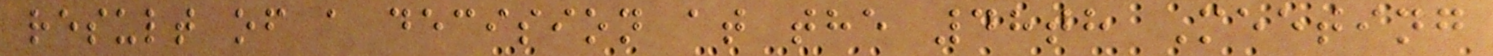result of a decision at the 48th Meeting
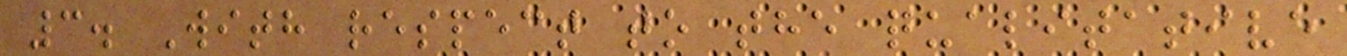3. With respect to the qualitative
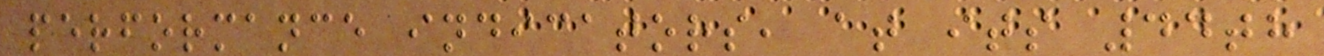performance indicators, at its 44th
